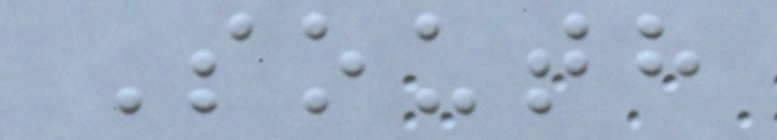South
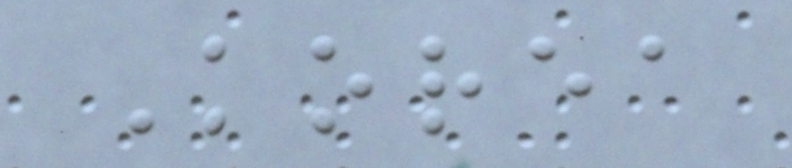Korea
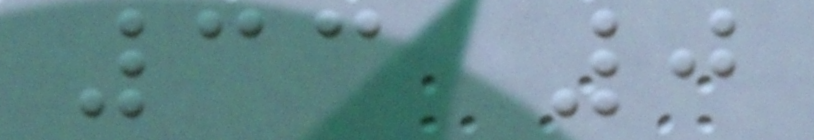33 0
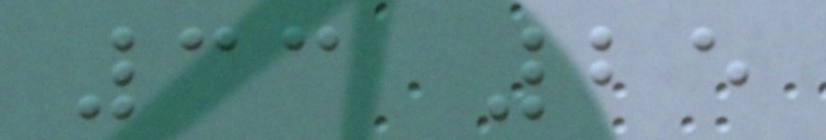33 25
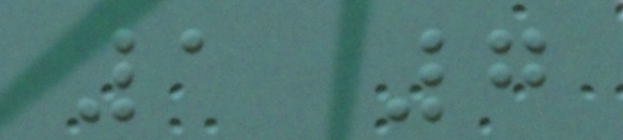1 7
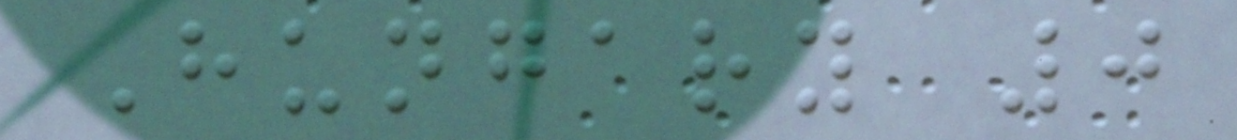Hungary 0
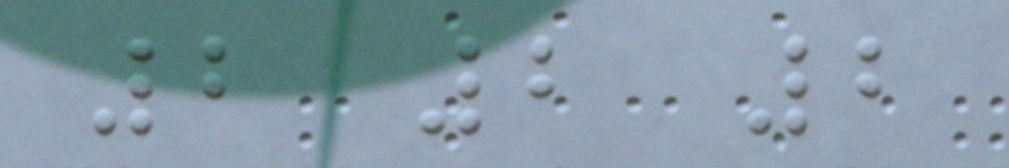2 2 2
